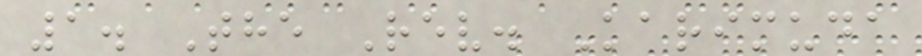1. The Rev. Karimuda
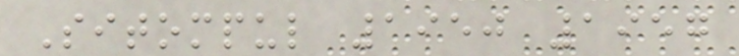Sitompul 1950 1957
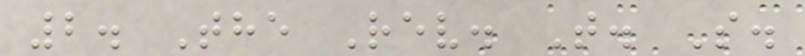2. The Rev. T. S.
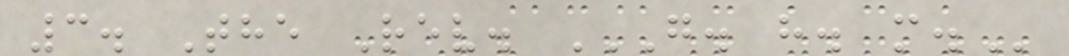3. The Rev. G. H. M.
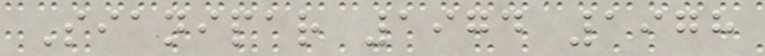Sianipar 1974 1978
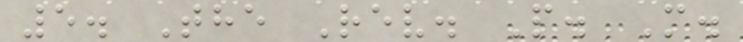5. The Rev. P. M.
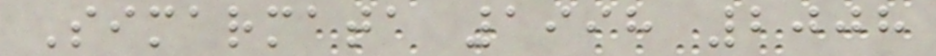Simarmata 1998 2008
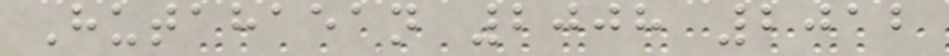Hutahaean 2008 2012
